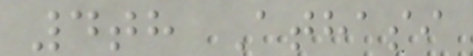4th Athasi
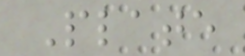Plate
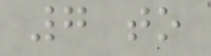7 to
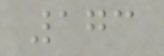173
